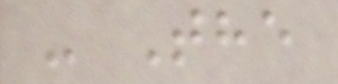- The
